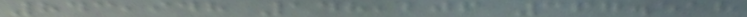843,948 148,206 367.518
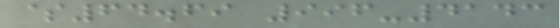$64.69 996-4143
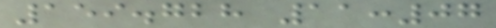159.728 11:07
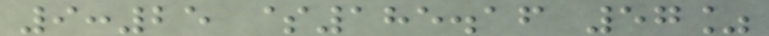9:25 $185.16 57%
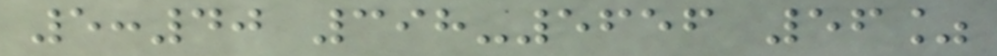5:40 398-5656 56%
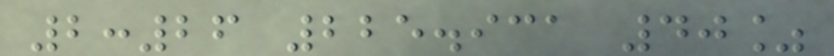2:26 225.931 40%
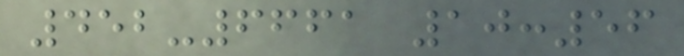452-6661 10:56
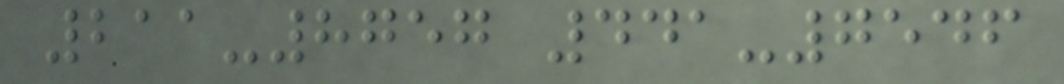211-8757 441-7546
